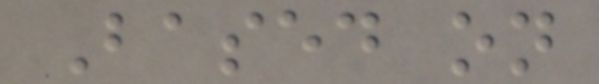Based on
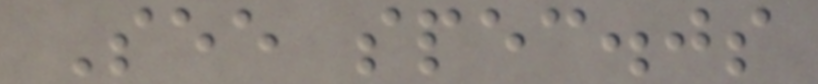See spec.js
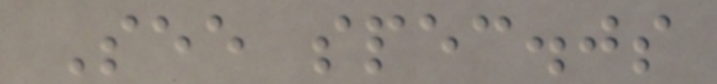See spec.js
